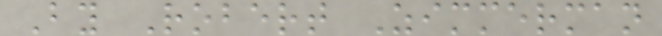By Robert Zimmerman
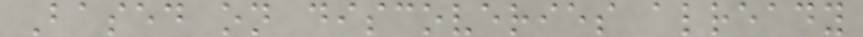Based on discoveries already
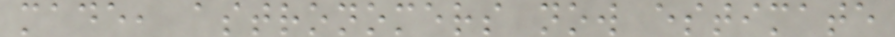made, astronomers now estimate
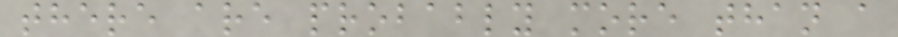there are probably more than a
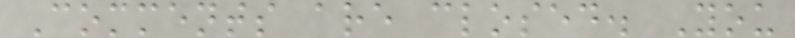Comments are closed. You
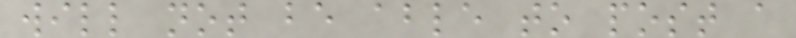will not be able to post a
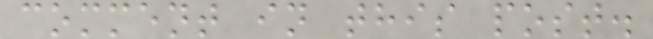comment in this post.
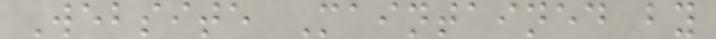Website Maintained by
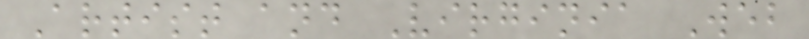Artist and Virginia Web
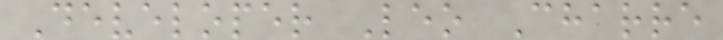Developer Leo Charre
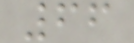66
